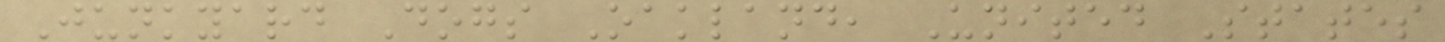Junkyard Dogs Oakland, United States
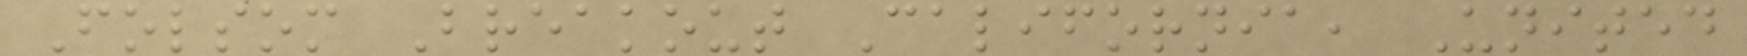Folsom Breakout California, United
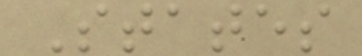States
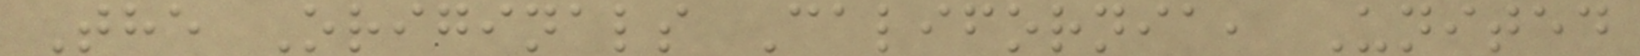The Originals California, United
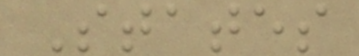States
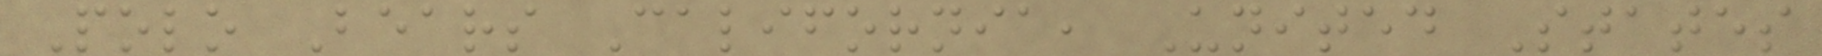Polo Bears California, United States
